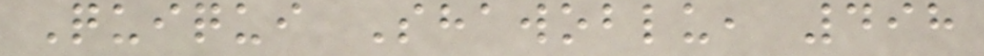Quiqui Shawoblu, 498
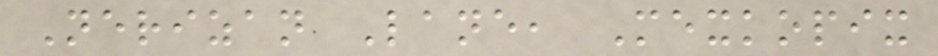Nerizan Lane, Mexkopix
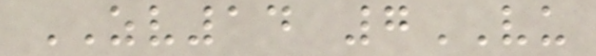ZV14 7VU
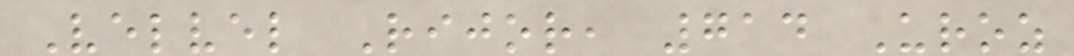Velvel Rijor, 714 Uroz
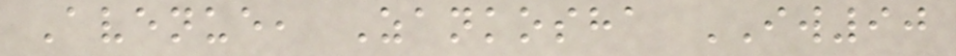Avenue, Zankosha IW90
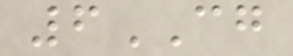6CG
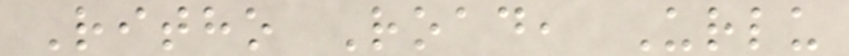Ritho Road, Urlu
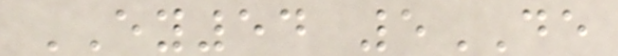EY54 5DE
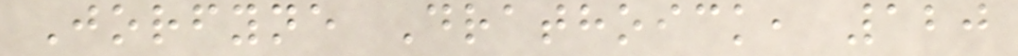Jorfyne Drathoick, 120
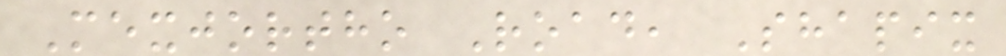Mexjortho Road, Shapix
